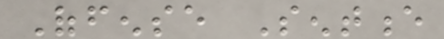Offense Sentence
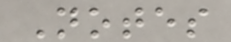Notes
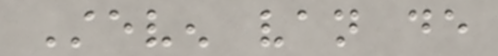Steven van de
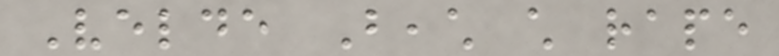Velde Beach child rape
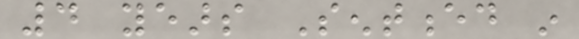4 years Sentenced in
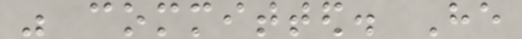was committed. He
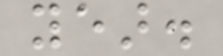year.
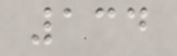134
